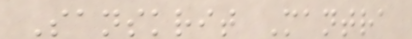Sanskrit Mantra
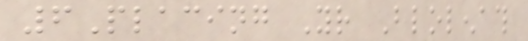6Placing Your Blolenath
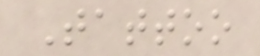Tattoo
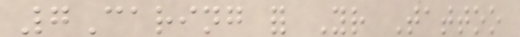7Caring for Your Tattoo
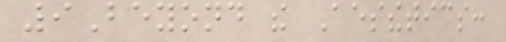9Beyond the Aesthetics:
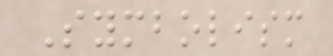Symbolism
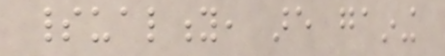spirituality, are gaining
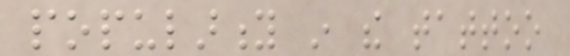popularity in the tattoo
